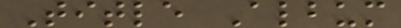Title Album
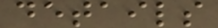details
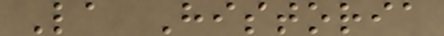La Historia
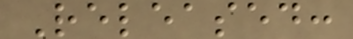Released:
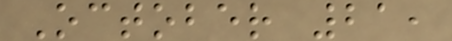October 21,
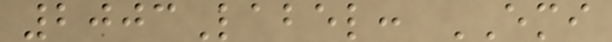2003Label: EMI
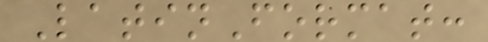LatinFormat:
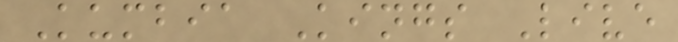Kumbia Kings Live
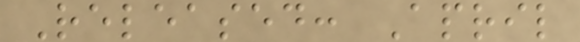Released: April
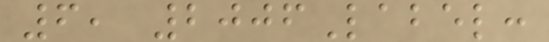6, 2006Label:
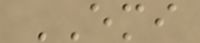EMI
